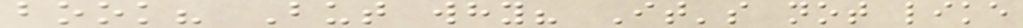book? But why? It's not like
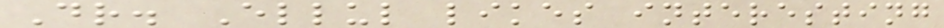Dr. Ellul likes interesting
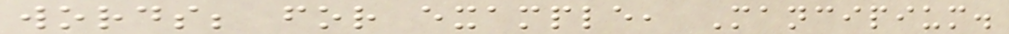words; for example, Mancipium.
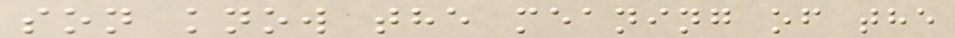son know the meaning of the
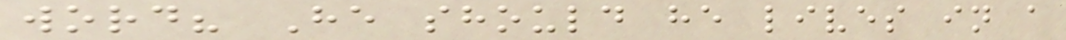word? He should he lives in a
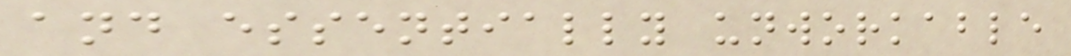and essentially unworkable
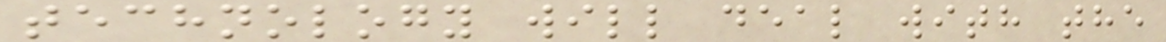technology will deal with the
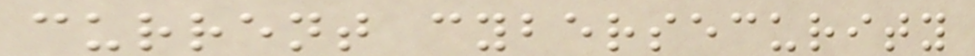current cybersecurity
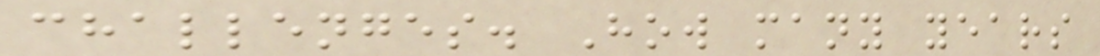challenges. How many years
